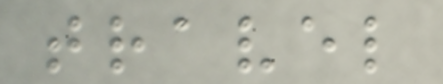travel
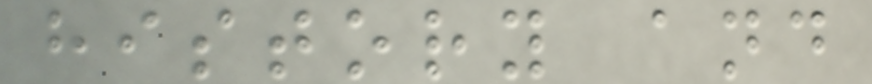history and
